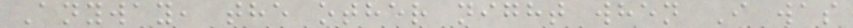Anyway, the other night when I was
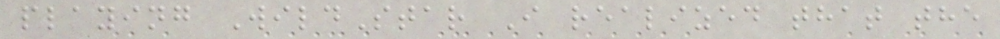playing WildStar I realized that the
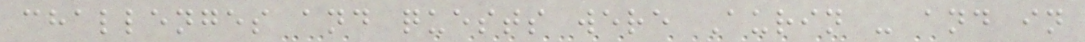challenges and quests were Aurin - and in
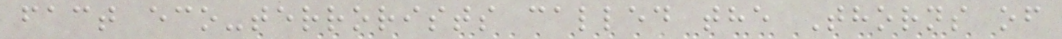fact eco-terrorists called the Thorns of
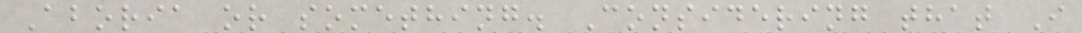Aboria or something. Considering that I
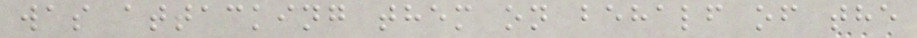was attacking them on behalf of the
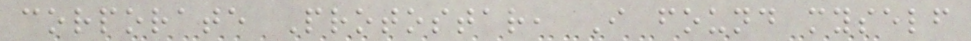corporate Protostar, I found myself
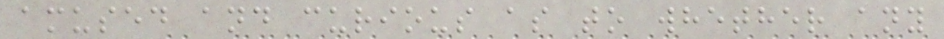amused and curious as to whether any
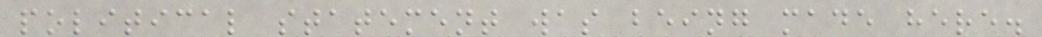political statement was being made here.
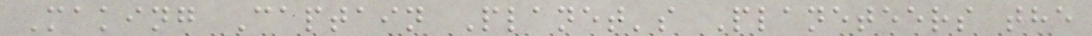Making Captain Planet's Planeteers the
